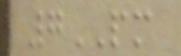7PM
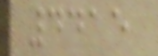4415
